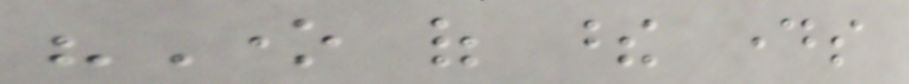"One of these days
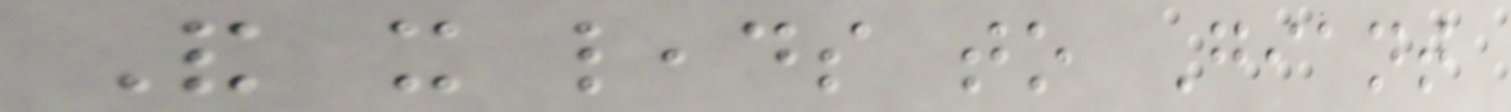And it leads to Giant
